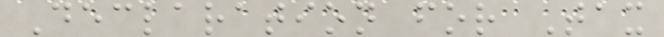Declaration for Tax
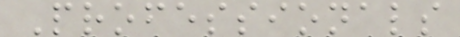Professionals
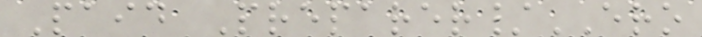Paid Preparer/ERO
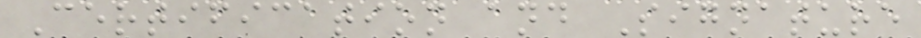Certification and Signature
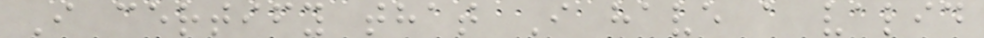I certify that I have a valid
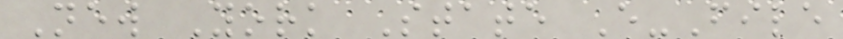New York State E-File
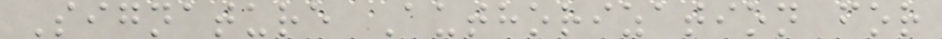Signature Authorization for
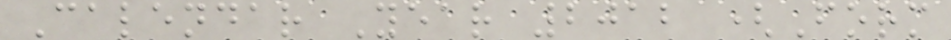Calendar Year 2012 (Form
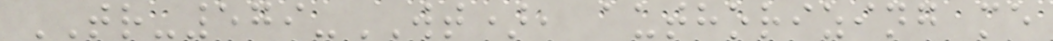TR-579-WT), authorizing me
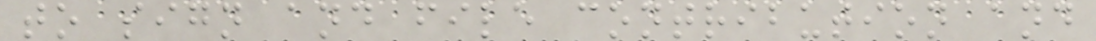to sign and file contribution and
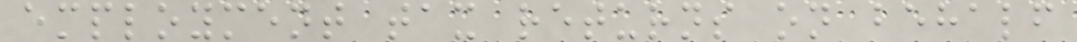employment tax returns on behalf
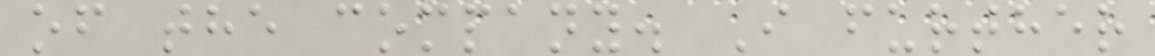of the company. I further
